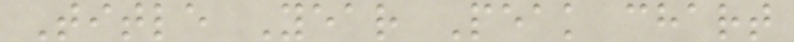Title Year Peak chart
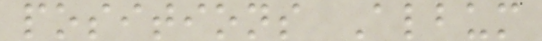positions Album
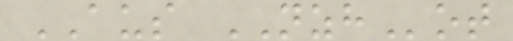AUS NZHot
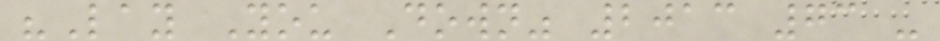"Lay You Down" 2013 73 -
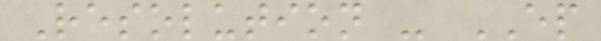Resolution - EP
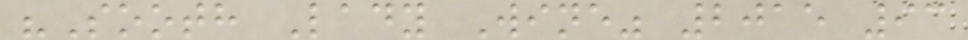"Sooth Lady Wine" 2015 93
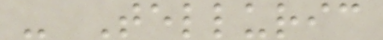- Telluric
